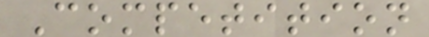Competition
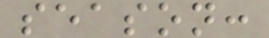season:
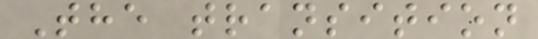The transition
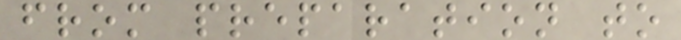from preparation to
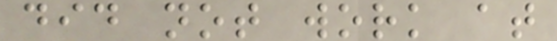did not work at
